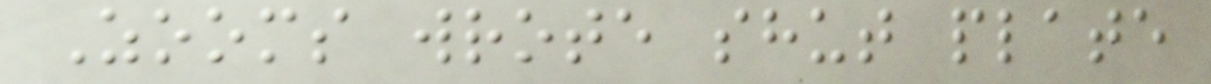Zooms wrote shut plate
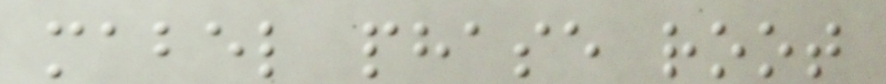mabel phase root
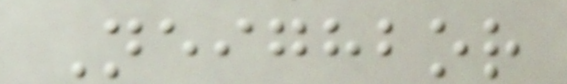Neighbor
